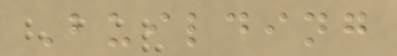Building
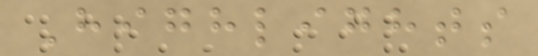Highlights
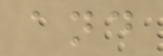and
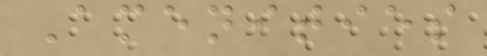Amenities
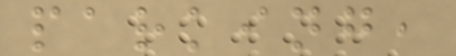parking,
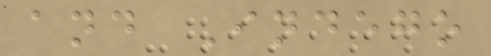and Indego
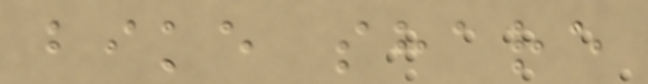bike share
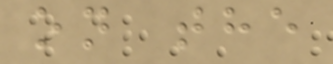on the
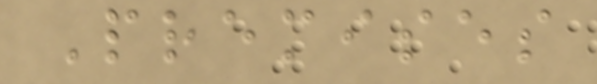Premises
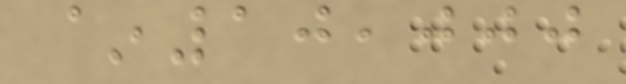~10,000
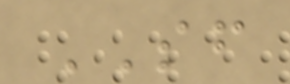SF
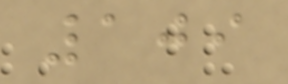109
